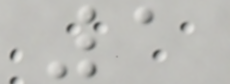1
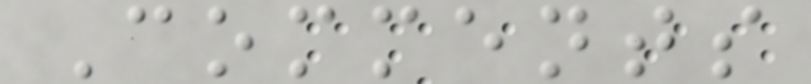Comments
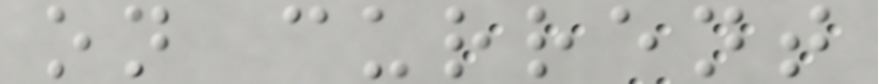on current
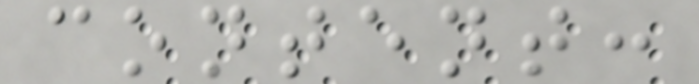content:
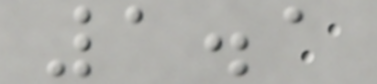1.1
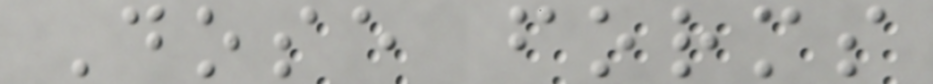Dose forms
